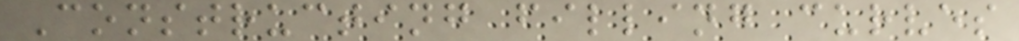Constructing filling curves
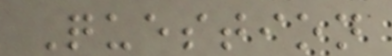Question
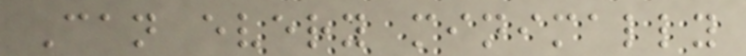Can every minimally
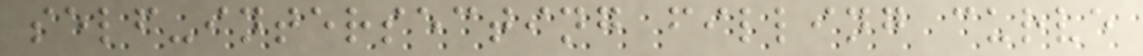self-intersecting filling curve
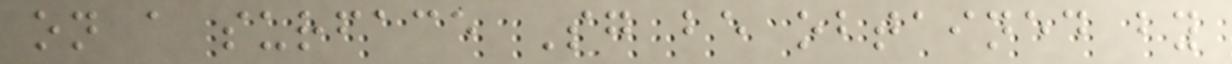on a surface Sg be obtained by
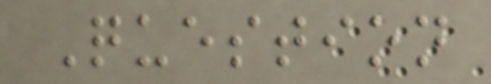Question
